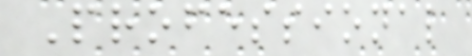Professional
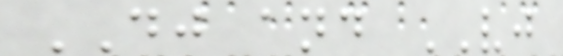DJ and VJ
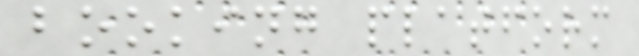booking platform
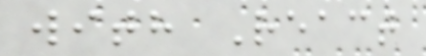with React
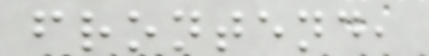frontend,
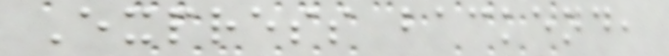Express backend,
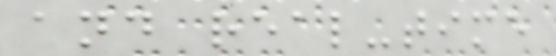and real-time
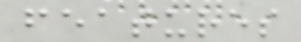features
